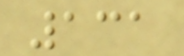131
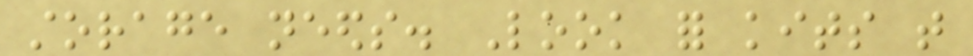storage needs. Look for kits that
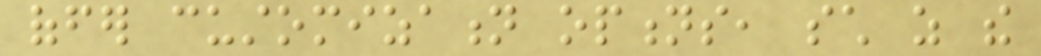offer customization options, such as the
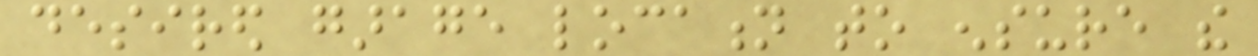desired garage location to ensure the
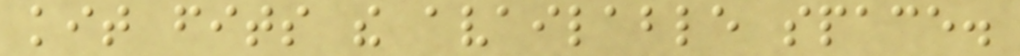kit fits the available space.
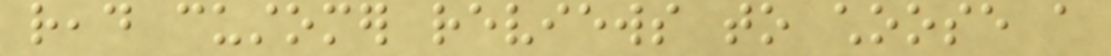read customer reviews to choose a
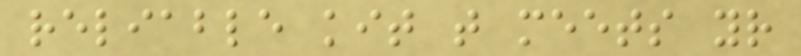reliable kit that meets your
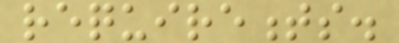requirements.
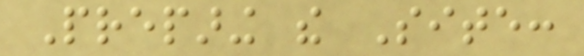Preparing the Site:
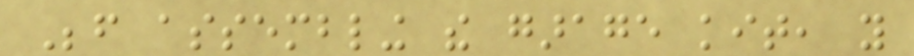Before assembling the garage kit, you
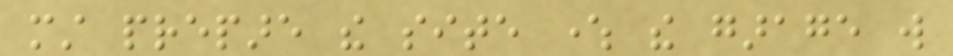must prepare the site where the garage will
